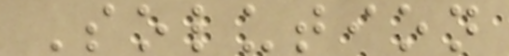Solution
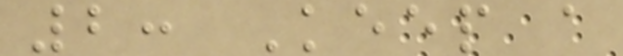2: Keep a
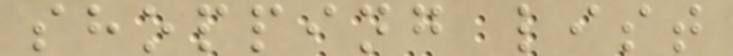shopping list
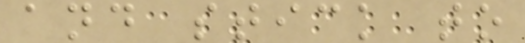and stick to
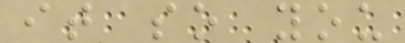it so you
